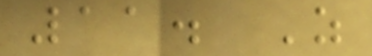11. As
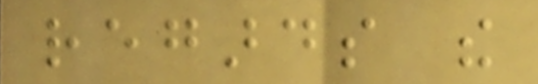regards the
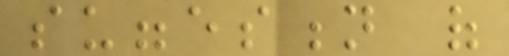suggestion of
